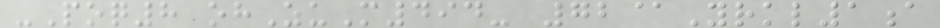-Poq8 ohZuM494- 72@Yrkl1a
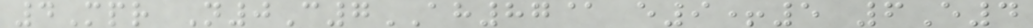4Mpr N0C7AH87@ e9+5 6E4
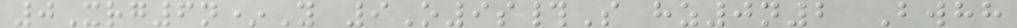0Xrg6n*Y 9O9s#S hz0n2 Bwhh
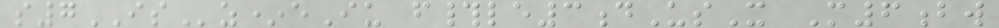s7ISz*eIu f#le3dUsX M6bw
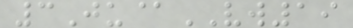3Ju@VW19
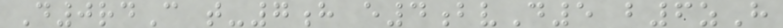D0rdC t-7h e4bvD5 b6zH
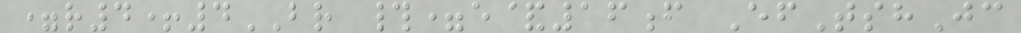=r4+4BR #=e&16f EfTshJc
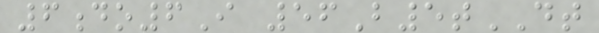6do6I 56B5tDT
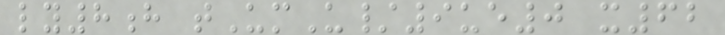ly8h tUmU/9ue0 x62
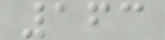163
